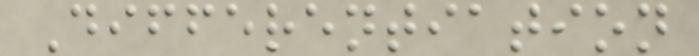Differentiation
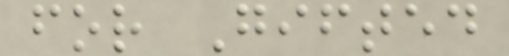for Gifted
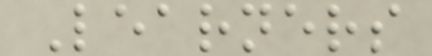Learners
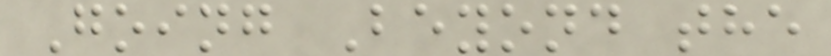Going Beyond the
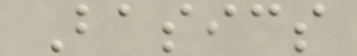Basics
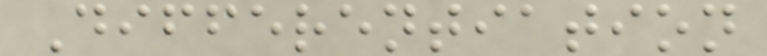Differentiation
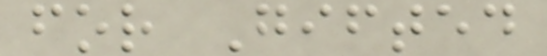for Gifted
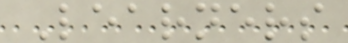Learners
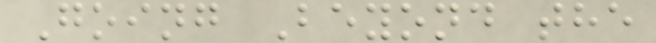Going Beyond the
